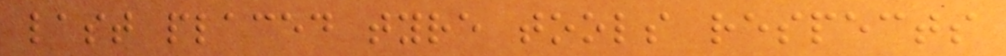last placed tyre tools respects
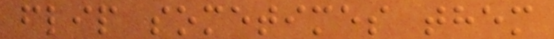flip sometimes them
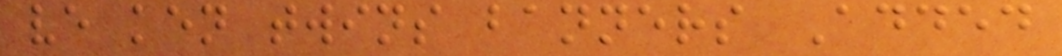ve ken twins banners Added
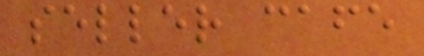seller cafe
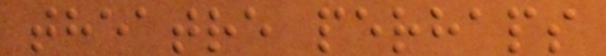theatre perhaps
